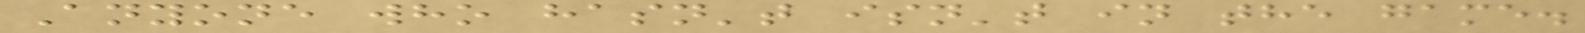Anyone who hasn't isn't in the game.
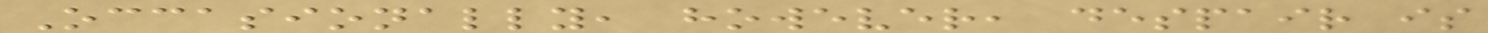Occasionally, however, despair is
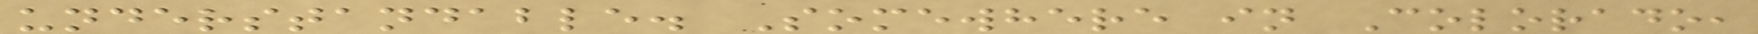understandable. Somewhere in Colorado,
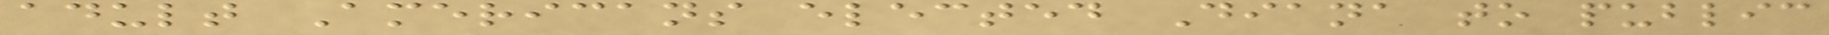adult Americans elected Diana to public
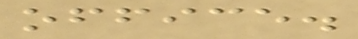office.
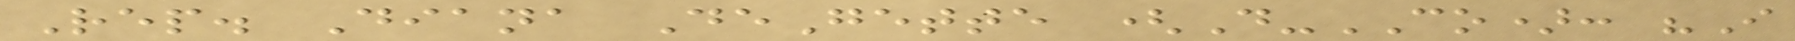Rep. Diana DeGette (D-CO): "I
